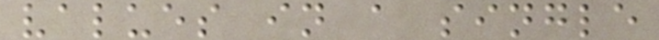values in a single
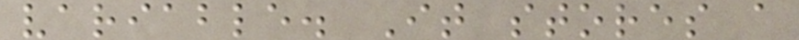variable. It stores a
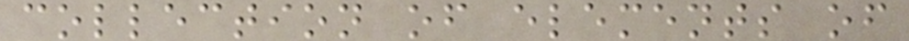collection of elements of
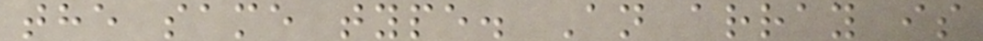the same type. An array is
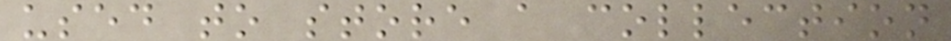used to store a collection
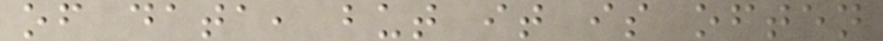of data, but it is often
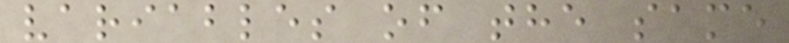variables of the same
